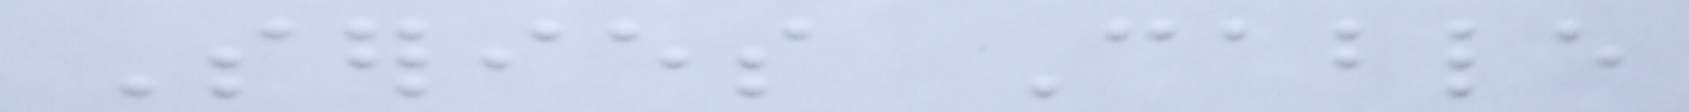Series Cable
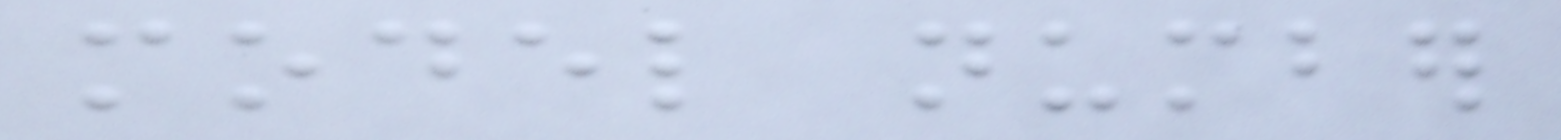model number
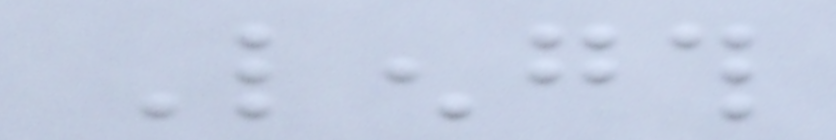Length
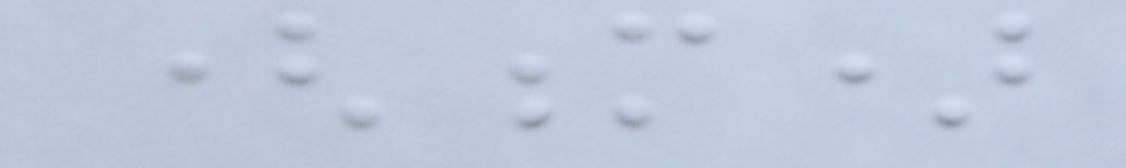(m)
